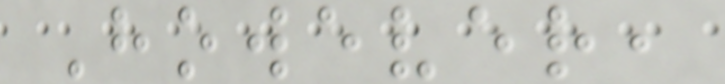However,
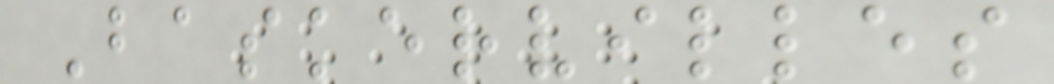Baskervilles
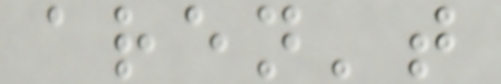aren't
